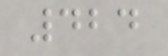424
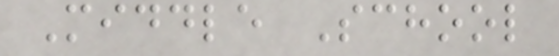Middle School
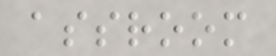assroom
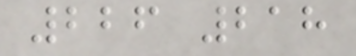226 218
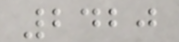2420
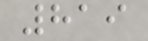819
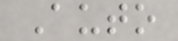Auto
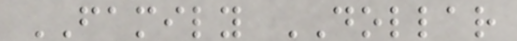FAMILY DOLLAR
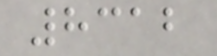8312
